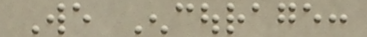We Encourage:
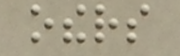others
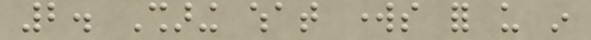2. Sharing what works for us in
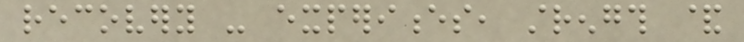recovery - experiences, strength &
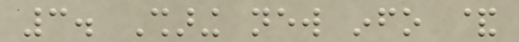3. Sharing new info &
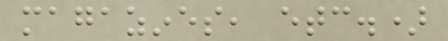magazines, etc.)
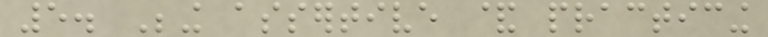5. Being assertive & practicing
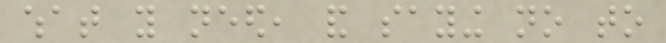what you need, and saying no to
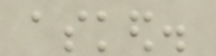asked.
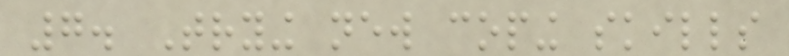7. Trying new coping skills
